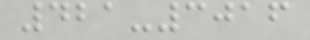421-3016
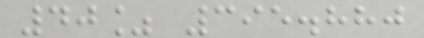40% 395.880
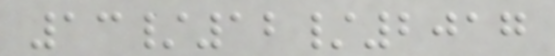13/12/2017
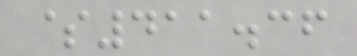$411.36
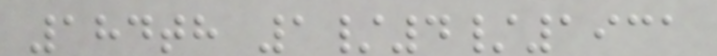184th 1/4/1931
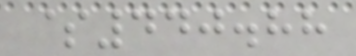$440.88
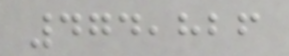474,826
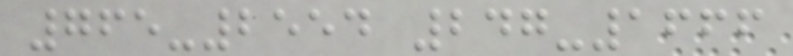765-2554 247-1666
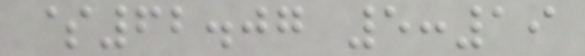$62.07 5:19
